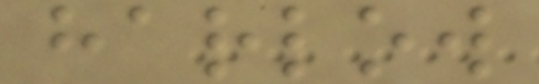harlow
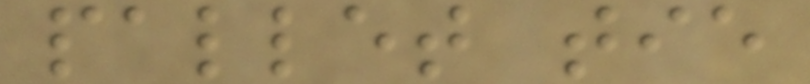pallet tie
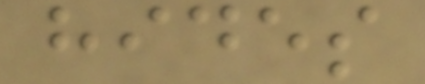hides
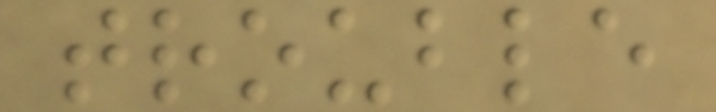trouble
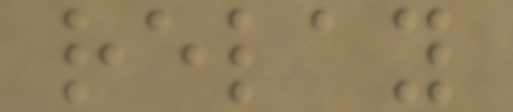relay
